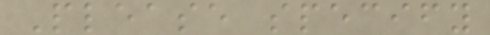Please specify
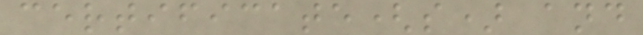certificate(s) and
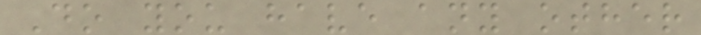Do you have any other
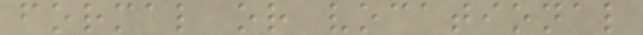formal or vocational
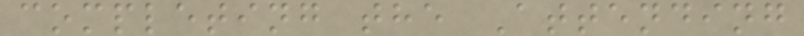completing the Attending
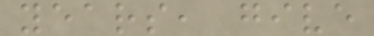years, give
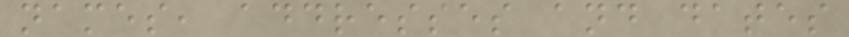names, addresses and dates
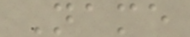Name
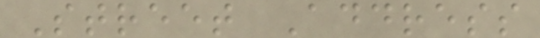Street Address
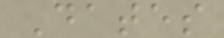Dates
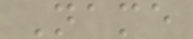Name
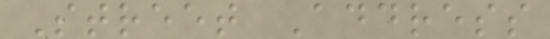Street Address
